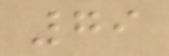79
